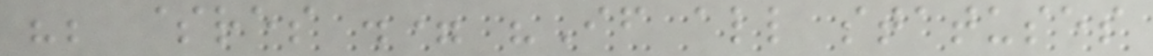"; $res .= "If all statuses
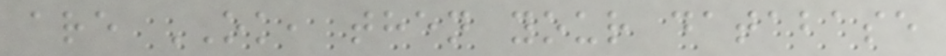are OK, then your database
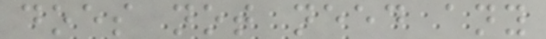does not need any
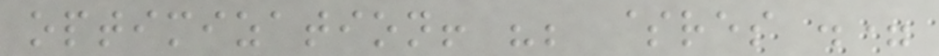optimization! "; $res .=
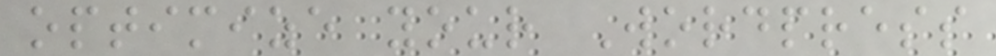optimize your Wordpress
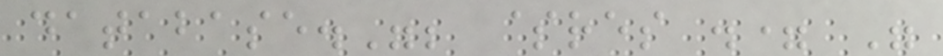database."; $res .= "
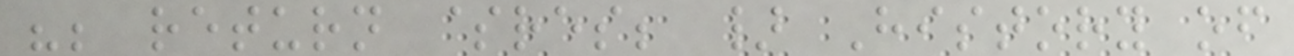"; return $res; } History of
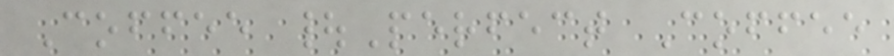Coffee |Perfect Coffee
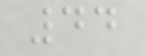44
